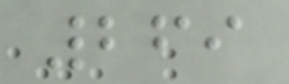269
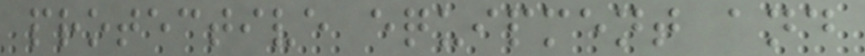protective equipment and
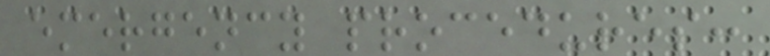emergency procedures:
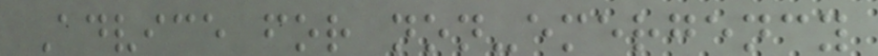Advice for non-emergency
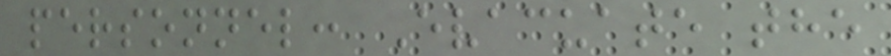personnel: Evacuate the
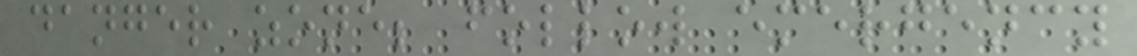danger zone; follow emergency
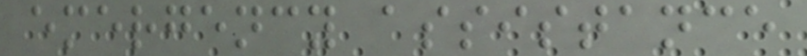emergency assistance
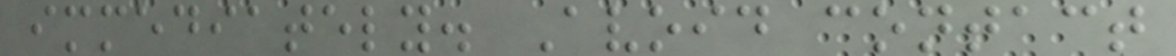immediately. Avoid contact
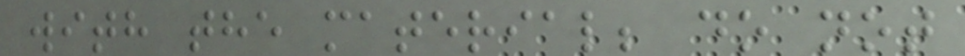with the material; do not
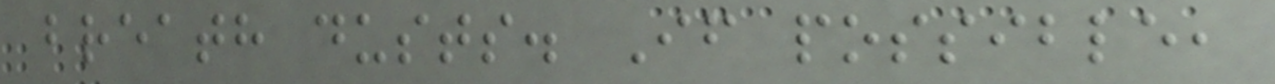breath dusts. If possible,
